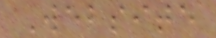Website
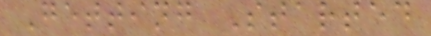Getting Started
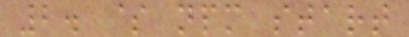2. $ npm start
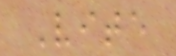Vite
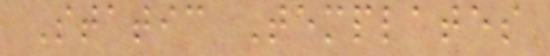Static Templates
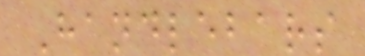Handlebars
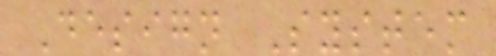Design System
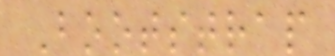Bootstrap
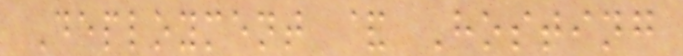Deployment & Hosting
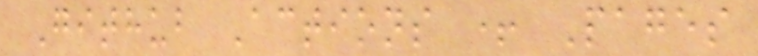Github Actions + Pages
